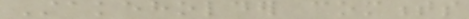Stakeholder comments
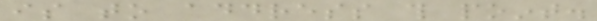is to address this point.
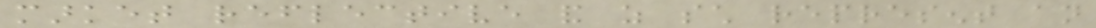market reflective and as such represent an
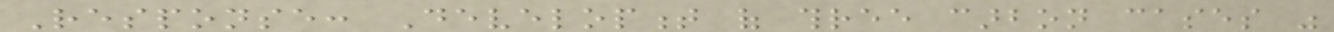Response: Development of three carbon cases was
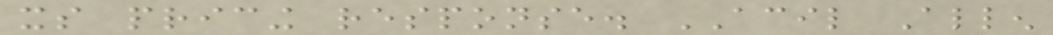its pricing response. ACIL Allen
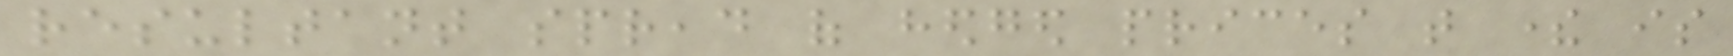resultant spread of hedged prices that there is
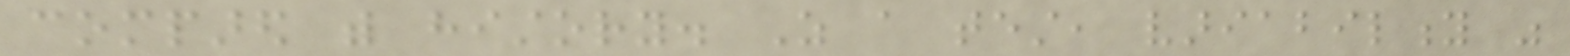compared with history. As a test, variability was
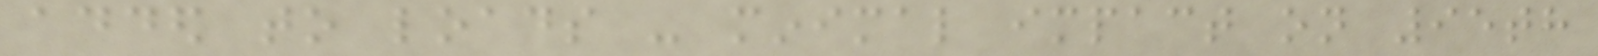added to loads - minimal impact on 95th
